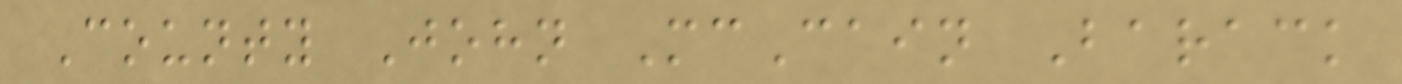County John McCain Barack
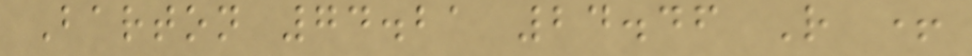Barton 74.21 24.46 R +
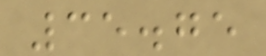35.75
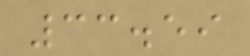33.59
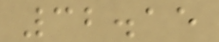32.15
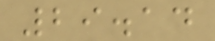29.14
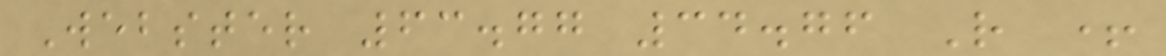Webster 63.77 34.76 R +
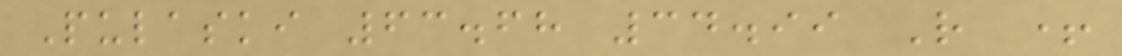Pulaski 63.68 34.99 R +
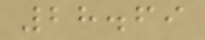28.69
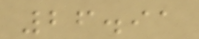26.91
